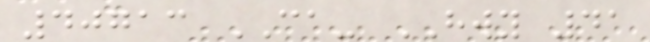40713 CA- HWY 41
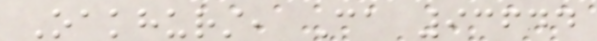Oakhurst, Ca 93644
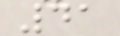41
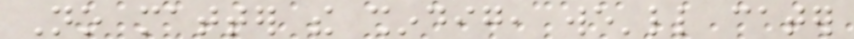No matter the shindig, we'll cater
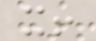it!
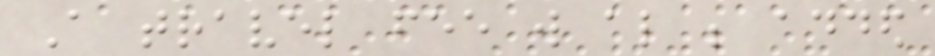A travel fee will also be added
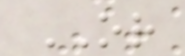OR
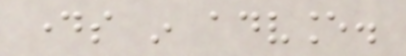days in advance.
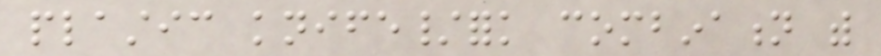plastic knife/fork combination with
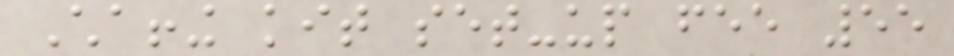Chaffing kit set-up fee 55
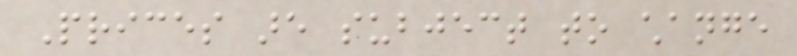Prices are subject to change
